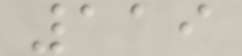119
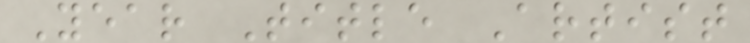Year Title Artist
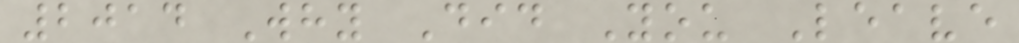2014 Why Did You Leave
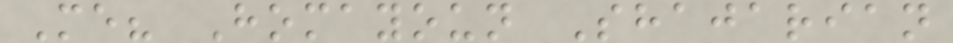Me? Homayoun Shajarian
